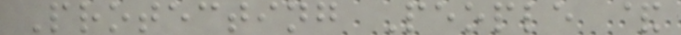Protecting People &
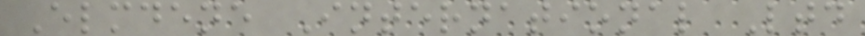Elmdene International Ltd
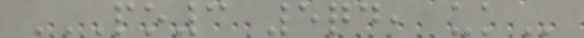PO3 5QD, UK
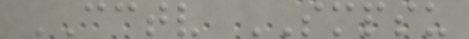CCTV SMPSU
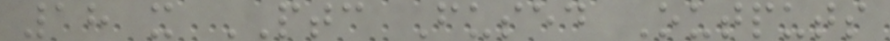18 x PTC Fused Outputs
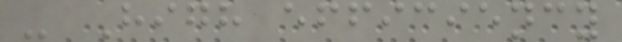- High efficiency
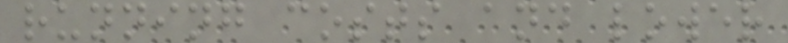running costs and lower
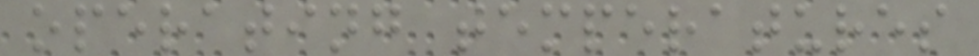operating temperatures
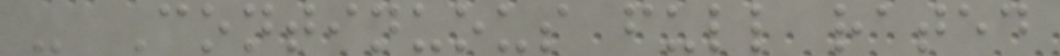- Continuous full rated
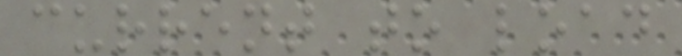current to load
